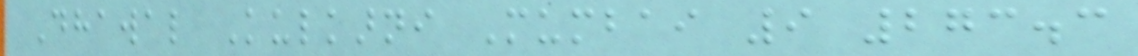Dhawal Kulkarni Mumbai 9 273.3
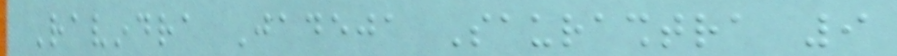Ravindra Jadeja Saurashtra 9
